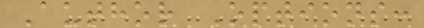Author Options:
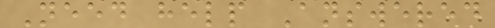Need help Answered
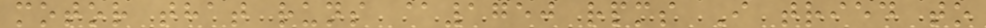motor that runs @1750 rpms I tried to
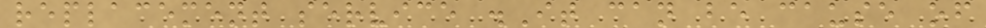replacement service .It can be cause of
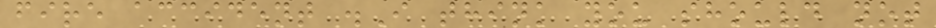fire accident .I think you should not
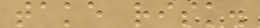take risk.
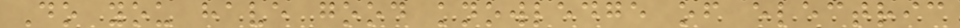Do you have good knowledge of electric
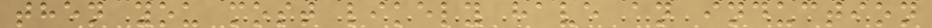then you most likely have an induction
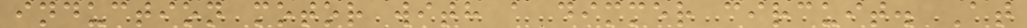induction motor with a dimmer circuit. At
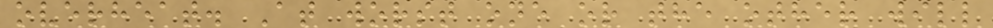overheat. At worst one or the other will
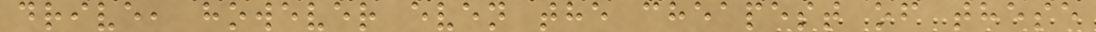drive, however even the cheapest of these
